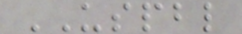USPBL
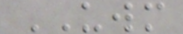UWM
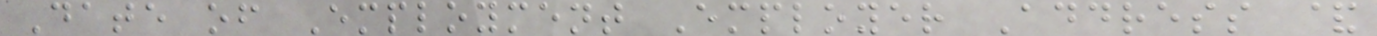Date of Employment Employer Address &
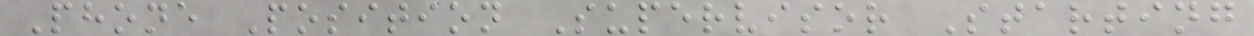Phone Position Supervisor Starting
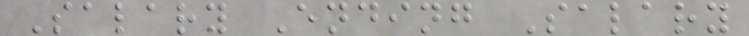Salary Ending Salary
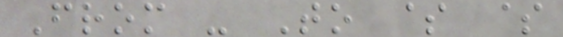From - To $ $
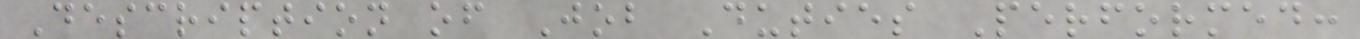Description of Job Duties Performed:
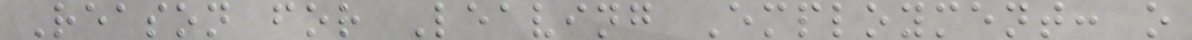Reason for Leaving Employment: o
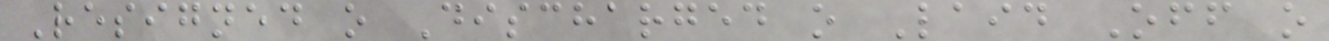Resigned o Discharged o Laid Off o
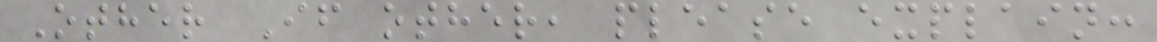Other If other, please explain:
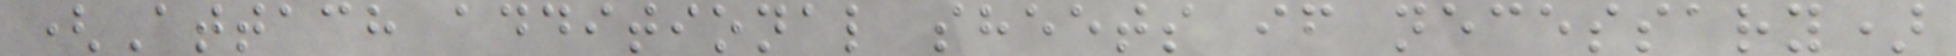(Attach additional sheets if necessary)
